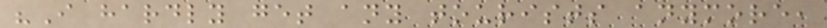"I hardly get any tourists anymore,
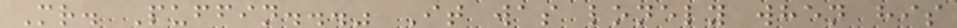Mr. Puffin..." It was lonely when his
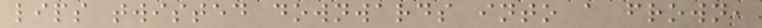lips twisted downwards into a frown,
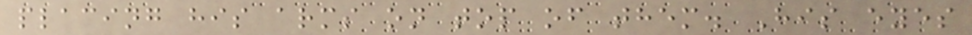placing his arms on top of them. His eyes
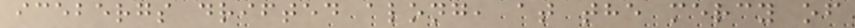icebergs drifted along, at the mercy of
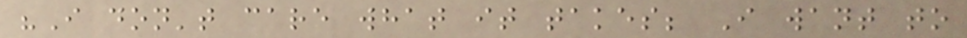"I don't care what it takes; I want to
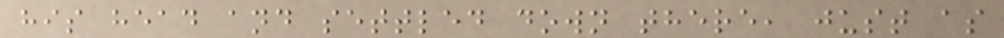his head and settled down there, just as
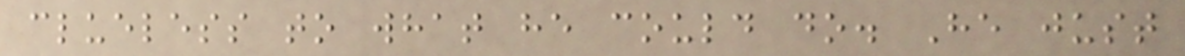clueless to what he could do. He just
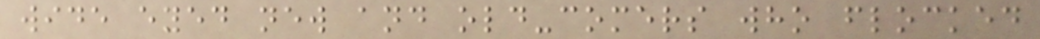wide eyed new and old-comers who flocked
